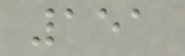151
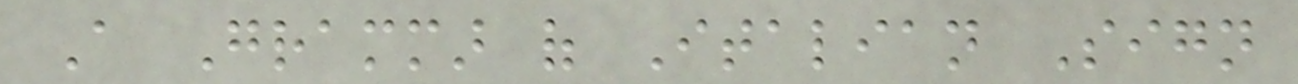A Grammar of Italian Sign
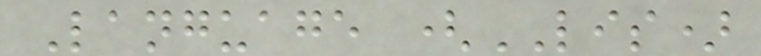Language (LIS)
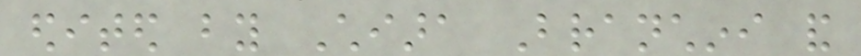edited by Chiara Branchini and
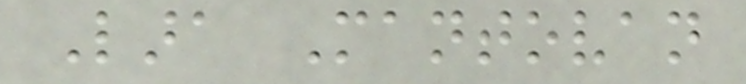Lara Mantovan
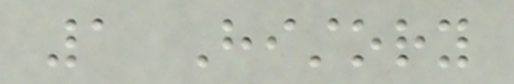1 History
